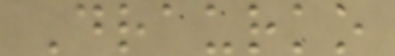Draurko
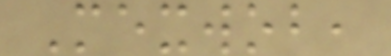Mexwob,
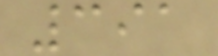391
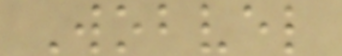Wobvel
